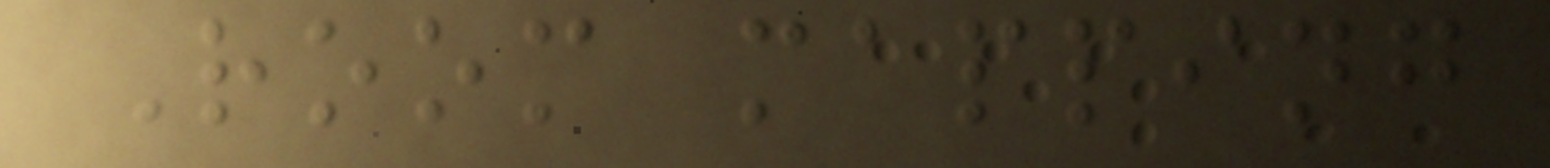Room mapping
